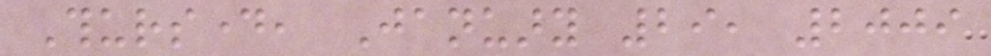Thursday, January 29, 2009
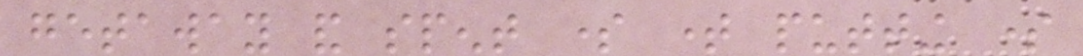getaway and spent some time putting some
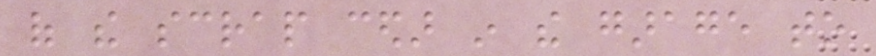of the scrap cedar in the garage to
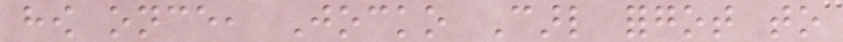how once, Jocko Carl forgot to
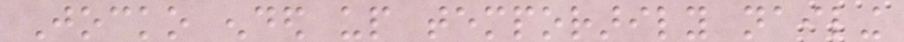Jocko ended up temporarily nailing
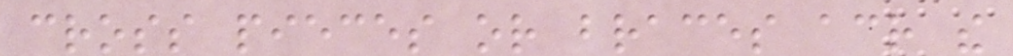cross pieces or braces across the
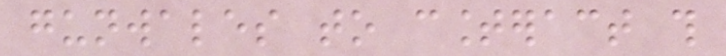gunwales to counteract this
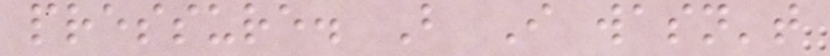pressure. But I wasn't
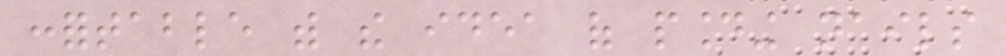confortable with the idea of pounding nails
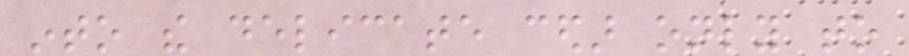into the delicate cedar only to
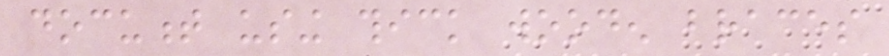document using thick wooden braces
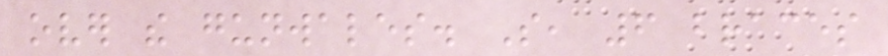over the gunwales. So, 6 braces
